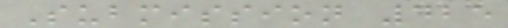Submission 425
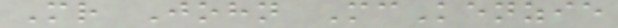Mr John McKenzie
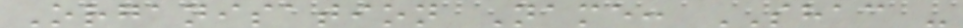Organisation Name: SHAC -
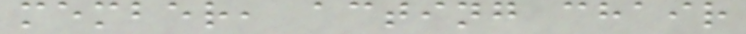member, acting chair
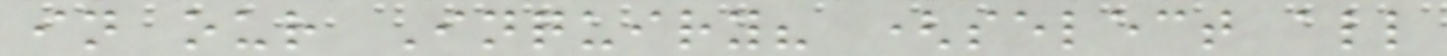in our Inquiry? (select all
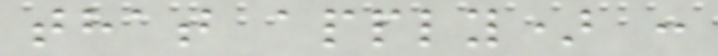that apply) :
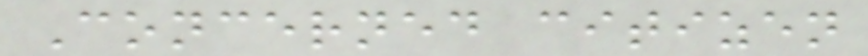Concerned citizen
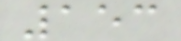153
